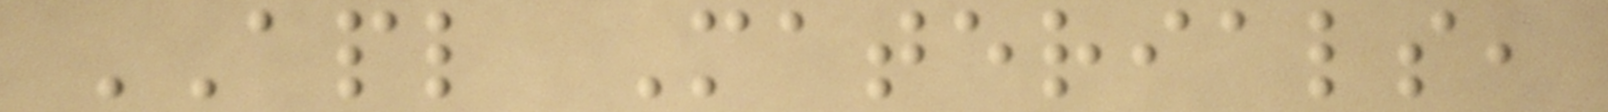APL Materials,
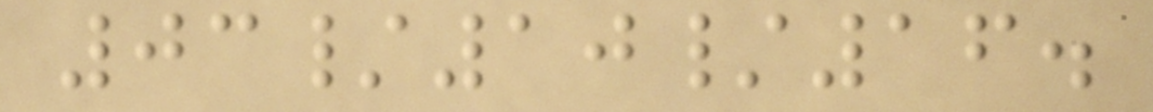03/10/16.
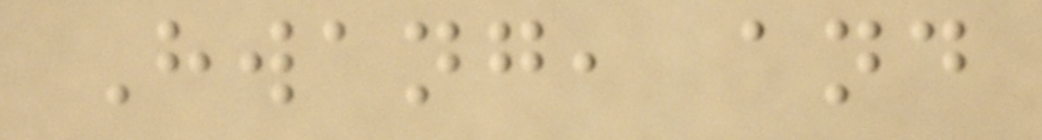Hwang, and
